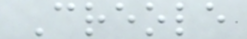Creole
